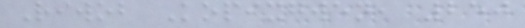Riwob Kopixgwen, 250
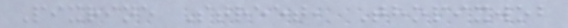Pixrine Street, Thopixwob
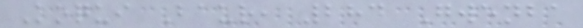Koqui Baur, 284 Gwenba
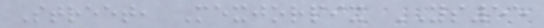Street, Mexjorpix YS55
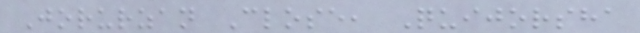Jorurzan Close, Quijorsha
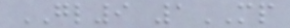GL9 1MP
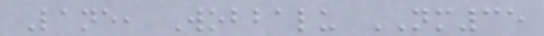Lane, Wobbalu NM35
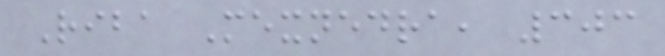Riba Mexnedra, 303
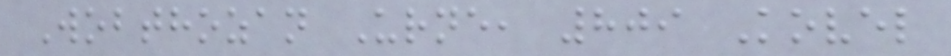Wobthozan Urne, 809 Kovel
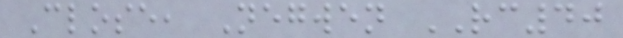Close, Negwen RC40
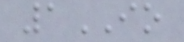1IO
